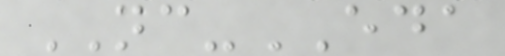NC-EDA
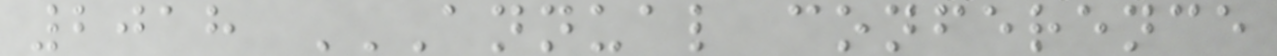2018 ANNUAL CONFERENCE
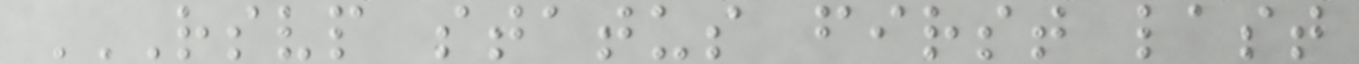RSVP STATUS FIRST LAST
